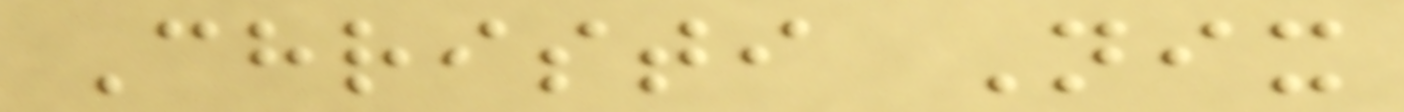Christi Nix
